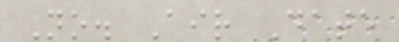No. Air Date
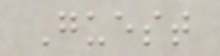Guest
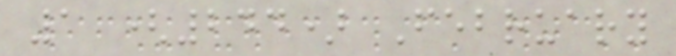1 (244) February
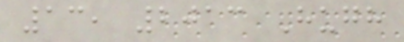13, 2013 Hugh
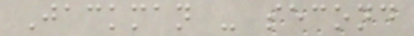Jackman - second
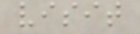visit
